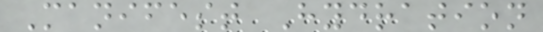Manifest Hydration
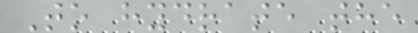To hydrate the
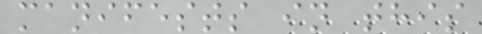manifests in this
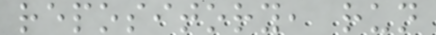repository, run
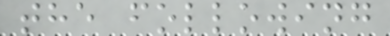the following
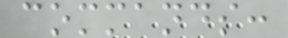commands:
